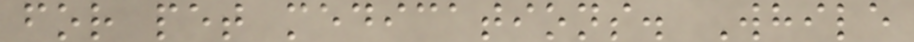for pet medications. While
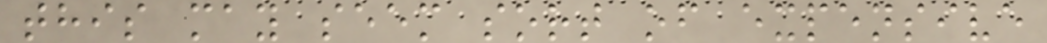this may seem sort of expensive
